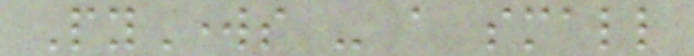PyWorks - a small
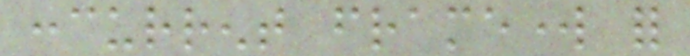concurrent framework for
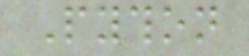Python
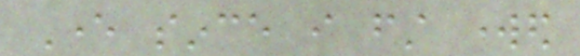Ever since i first worked
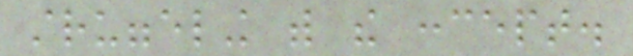struggeling with the concept.
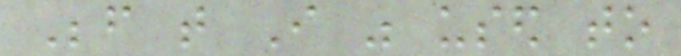Before that I was used to
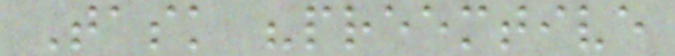Task "preemtive
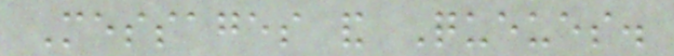Messages and Queues.
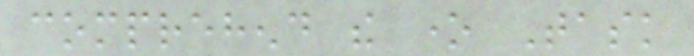comprehend the one Task
